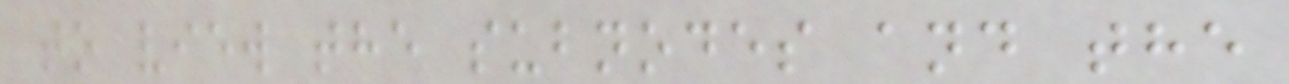to view the subnodes and the
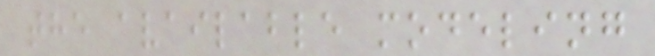the available modeling
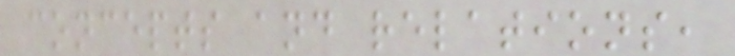concepts and relations,
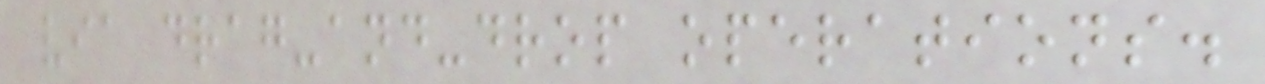via drag-and-drop operations.
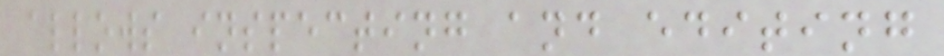allows inspecting and editing
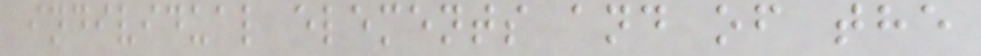individual elements and of the
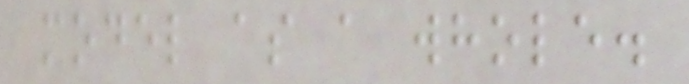model as a whole.
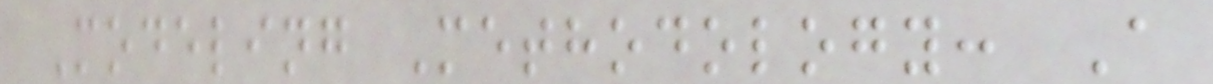Modeling Methodology: A
